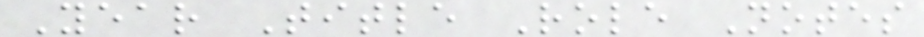Year Title Role Notes
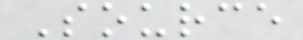Source
